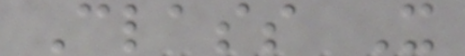Class X
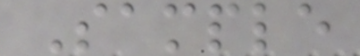Sample
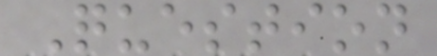Question
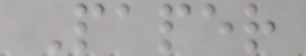Paper
